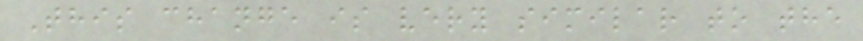This change is very similar to the
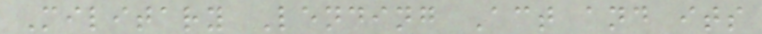Military Lending Act and its
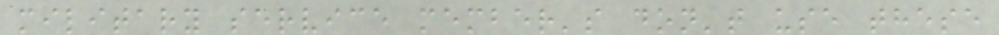military service member's don't use these
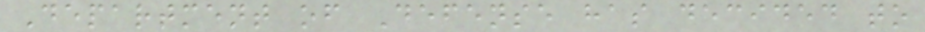Department of Defense has decided to
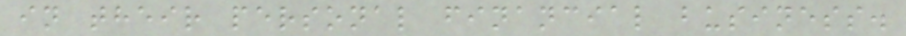in their personal financial business.
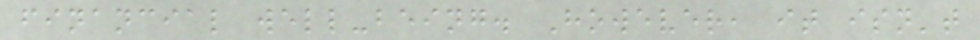financial well-being. However, it isn't
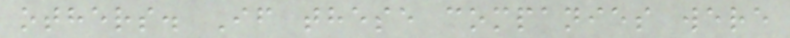others. If these companies were
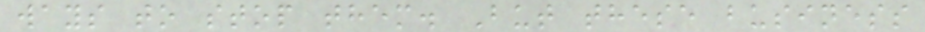ways to stop them. But these business
